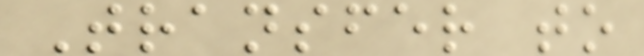Transfer to
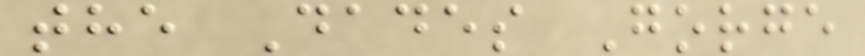the Dades Gorge
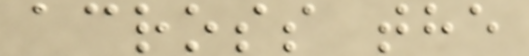across the
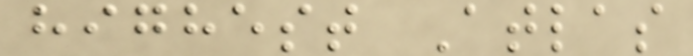highest Atlas
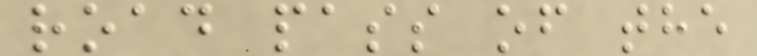road pass of the
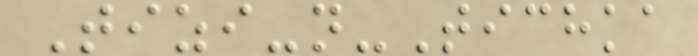Tizi-n-Tichka
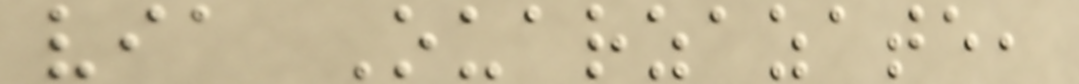via Ouarzazate,
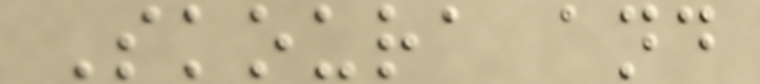Skoura and
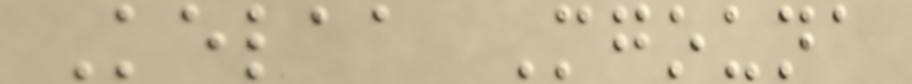Kelaa Mgouna
